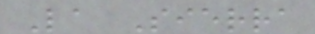La Sierra
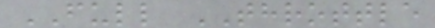FULL THROTTLE
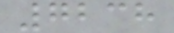7238
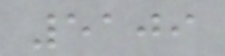5109
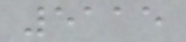5115
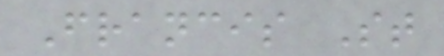Francis St
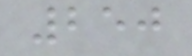250
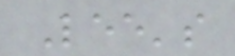Lee's
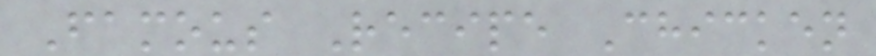Famous Recipe Chicken
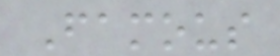Famous
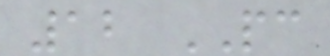12 PC
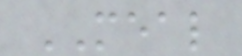MEAL
